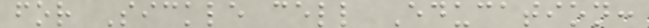for Sickle cell Education:
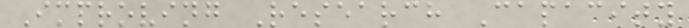Improving Research Capacity
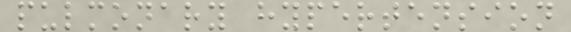pulmonary hypertension
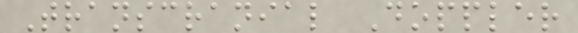Transcranial Doppler
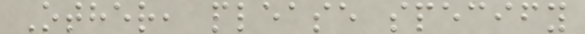Other, please specify
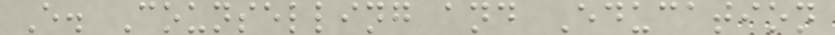E. Counselling and Education
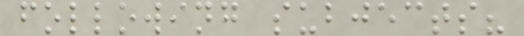following subjects?
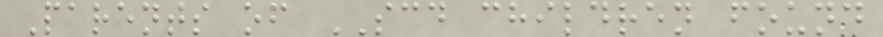Parents of SCD children found
